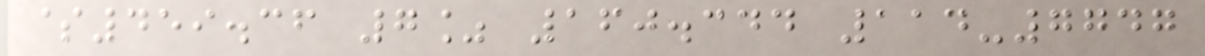$459.36 7% 160.344 114-7747
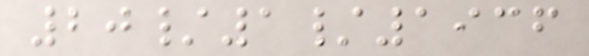20/1/1936
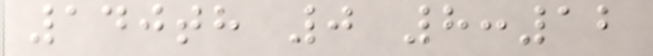140th 0 8:12
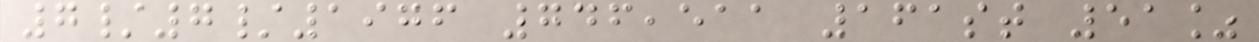7/7/1976 746,511 161st 51%
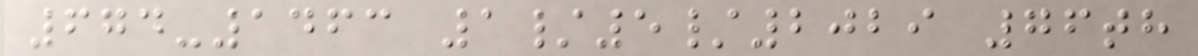674-1463 1/5/2029 76th
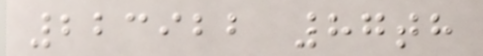223922 87th
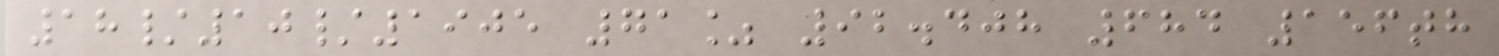18/10/1905 71% 92.408 684 156th
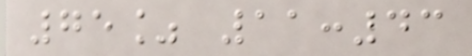75% 11:43
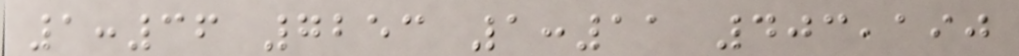1:36 7253 1:11 403,190
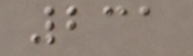231
